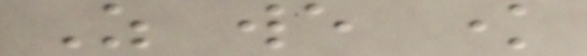As we know
